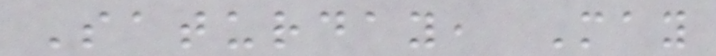Saturday, May
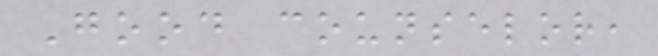Good counselor,
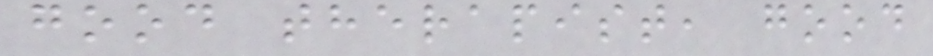good therapist, good
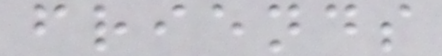friends
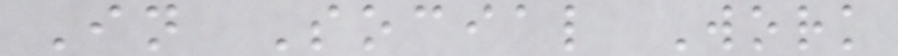In Social Work
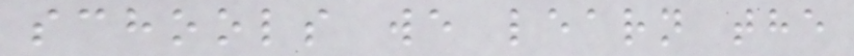schools we learn the
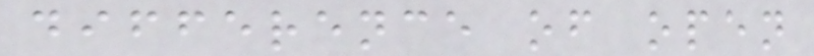difference of open
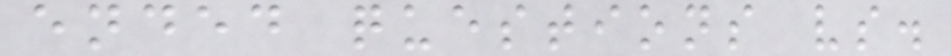ended questions vs.
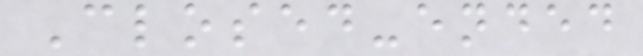Closed-ended
